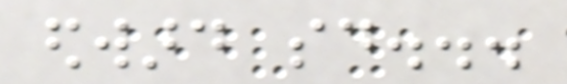edward said...
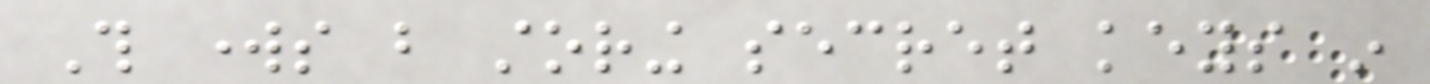This works but storing secret keys in
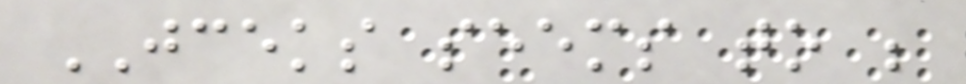JCEKS seems to be
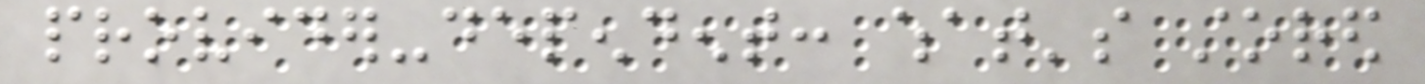provider-dependent: what's stored
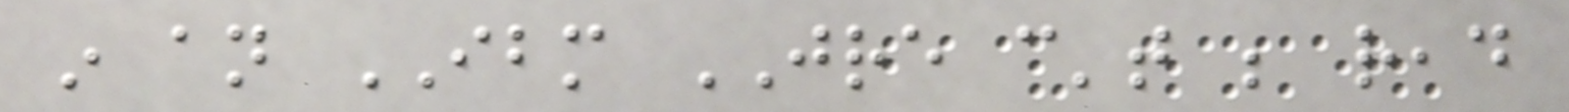in an IBM JRE can't be read
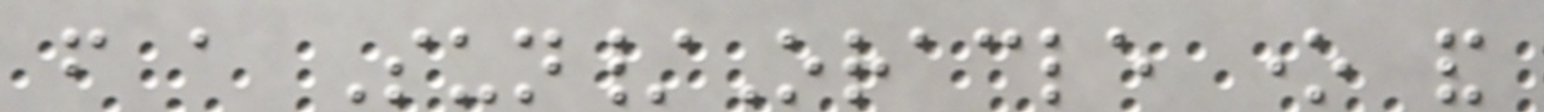from a Sun/Oracle one and
